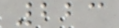223
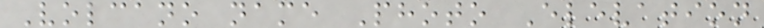Volcano name Photo Elevation
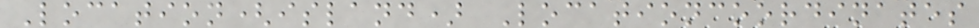Location(island) Locationcoordinates
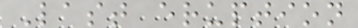Last eruption
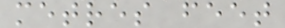metres feet
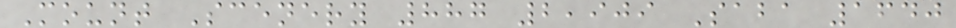Mount Scenery 887 2,909 Saba 1640
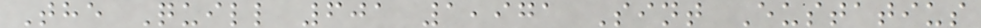The Quill 601 1,971 Sint Eustatius
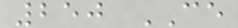250 CE
